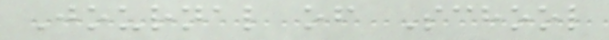Journal of School
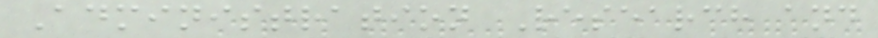Administration Research and
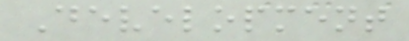Development
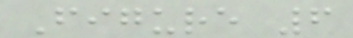Figure 6
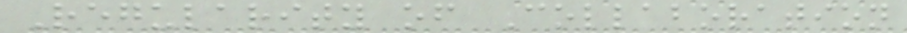Regularity of Collaboration
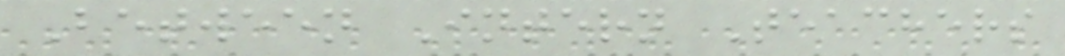Between Intern Teachers
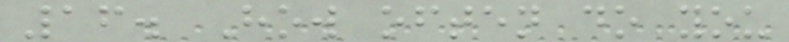16. How often do you
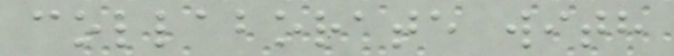collaborate with
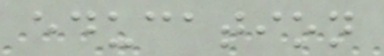education
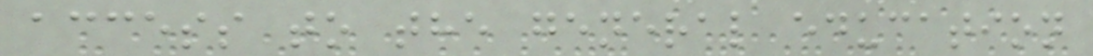access to the general education
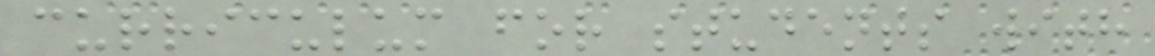curriculum for students with
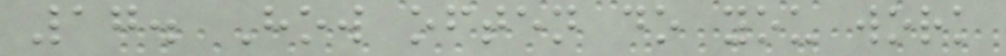17. How often do you work
